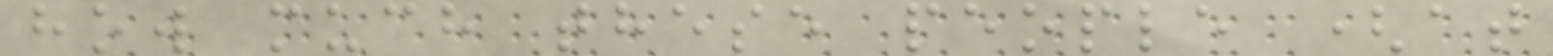how much these people (at
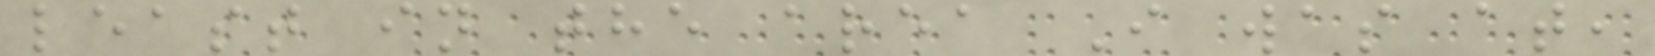least in the area I was at,
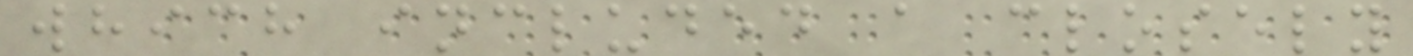which included a closely
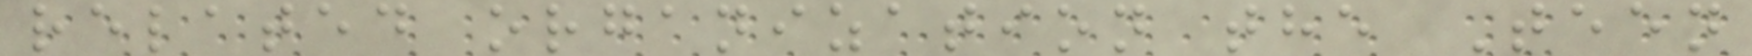related organization the Teen
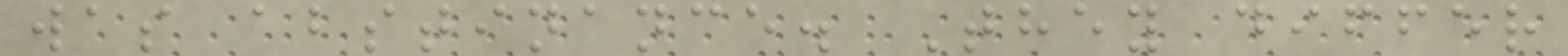was abstinance. They differ
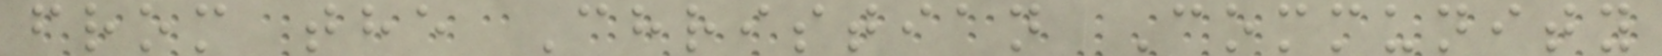from the Christian Community
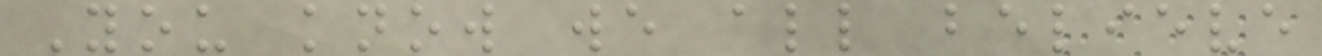You know we all believe
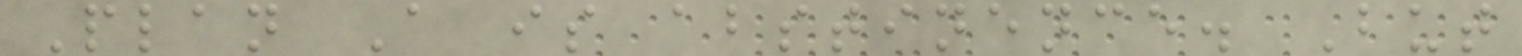Plan A is abstinence. But
